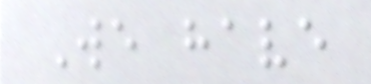We have
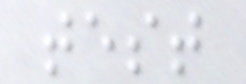test
